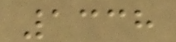1338
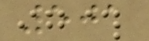501
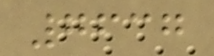7637
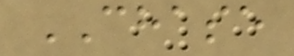CHASE
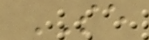SE
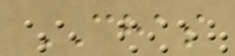CHAS
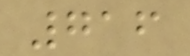716
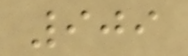909
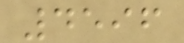4596
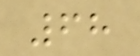68
